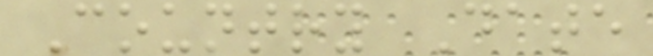Country Date
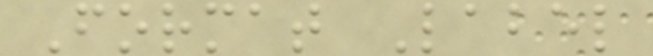Format Label
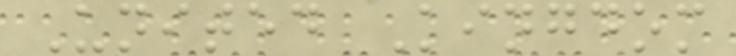United Kingdom
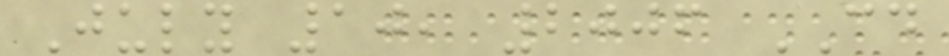July 10, 2006 CD
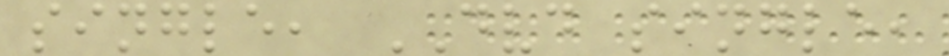single, DVD single,
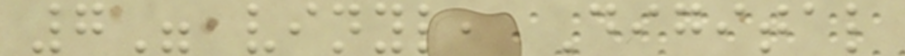7" vinyl, Digital
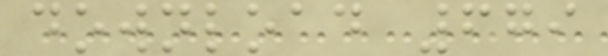download 679
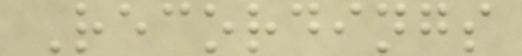Recordings
